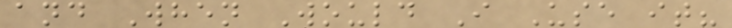and When Would I Use it?
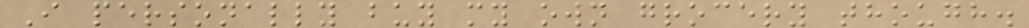I personally buy my own grocery though.
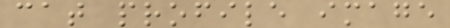cat profile image
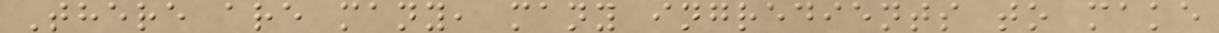There are many, many ingredients to make
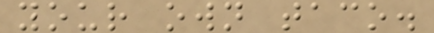your own taco.
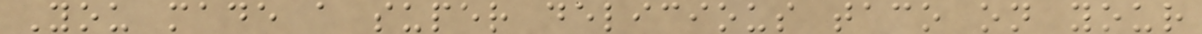You made a super delicious taco on your
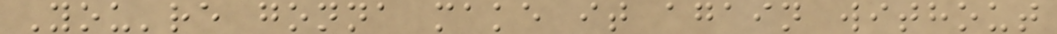You're gonna make it again without
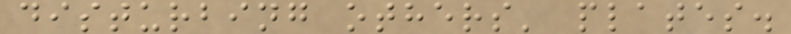disturbing others' plates.
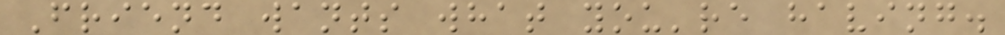Friend wants what you're having.
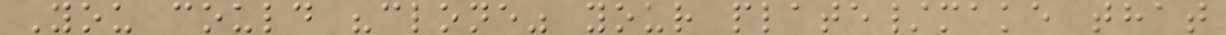You could "clone" your plate/make that
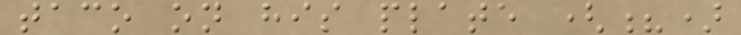taco on his plate (?)
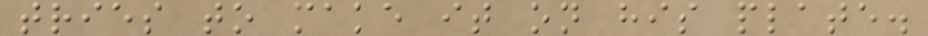tries to make it on his plate.
